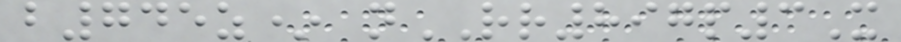b745z* nRR897p3X
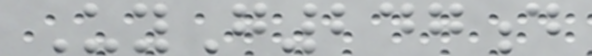UyG247d
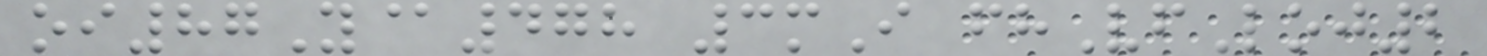oi87Y@478 3mI fhVfLoj2
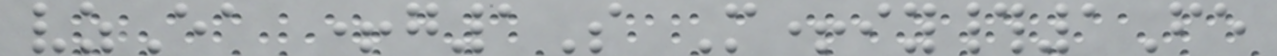vzEa +g1S M+iy#1Fe
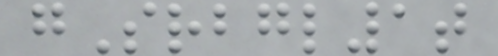gSrbgl1t
